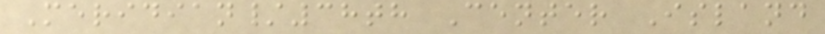Meridian/38th Center Island
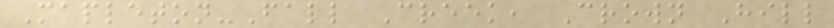Mapleton-Fall Creek, Crown Hill
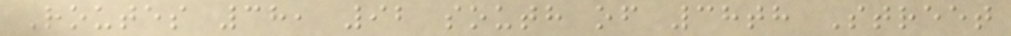Routes 38, 92 south of 38th Street
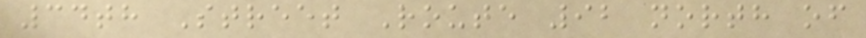34th Street Route 92 north of
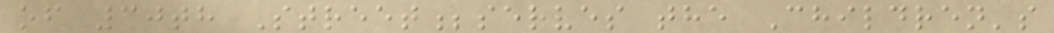of 30th Street;serves the Children's
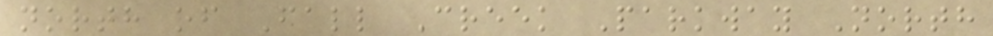north of Fall Creek Parkway North
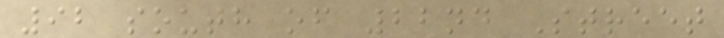92 south of 22nd Street
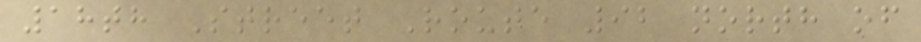18th Street Route 92 north of
